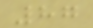87
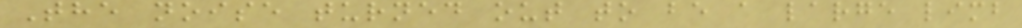The noise turned out to be a large limb
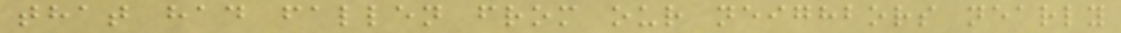that had fallen from our neighbors nearly
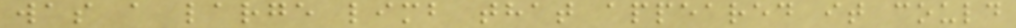was a large limb that appeared it could
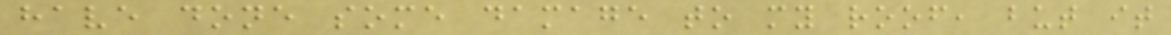have done some damage to my roof, but it
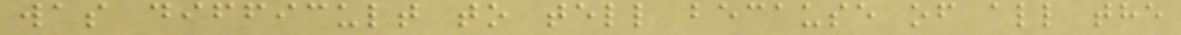was difficult to tell because of all the
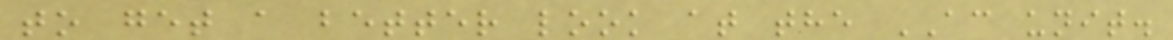to get a better look at the AC unit.
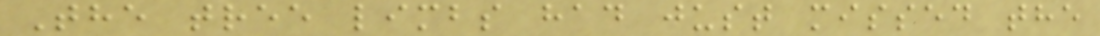The tree limbs had just missed the
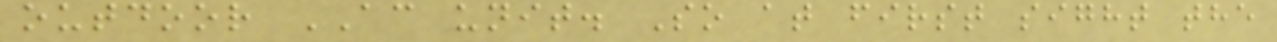outdoor AC unit. So at first sight the
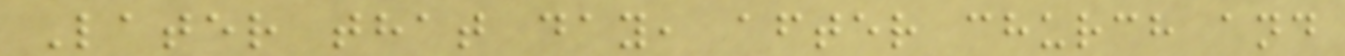Later that day, after church and
